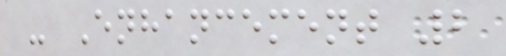- Enhancement 2
